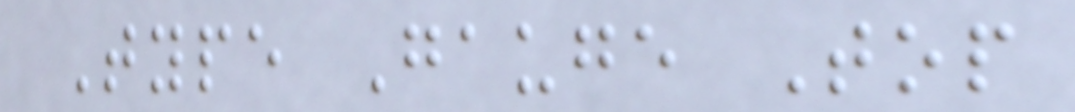Type Gauge Top
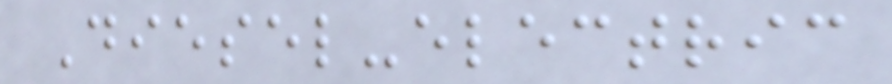Diesel-electric
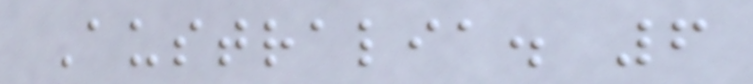Australia. 6
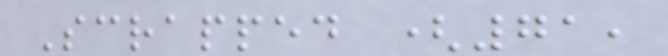Scrapped (71,
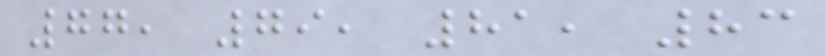77, 79, 81, 83
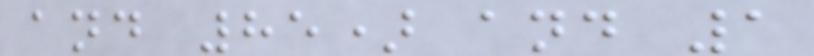and 85) and 1
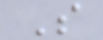S
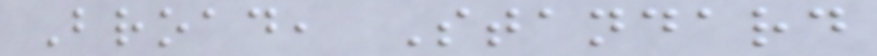Broad, Standard
